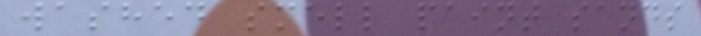washed smell paint sands
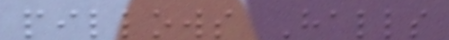pillows Halls
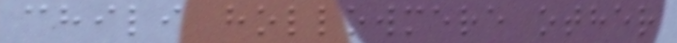chili hollowmere other
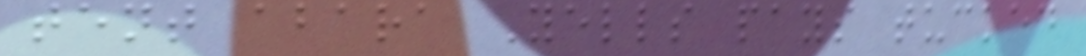tent abara Yells pays tucked
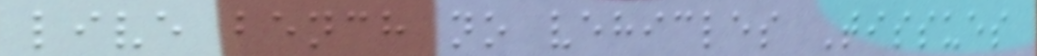live bench no vehicles Tissues
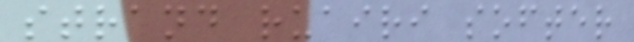strand ruairi softer
